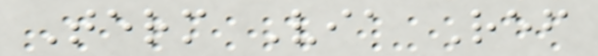Term Via Ref
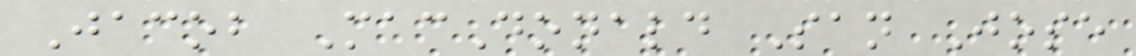Jacob MacDonald San Jose
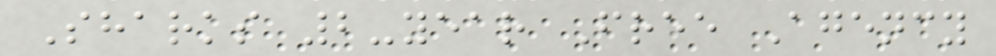Sharks 2-year Free Agency
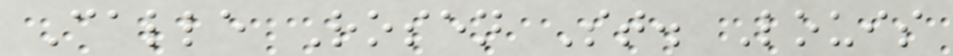Calle Rosen St. Louis
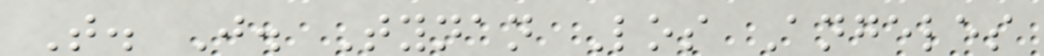T. J. Tynan Los Angeles
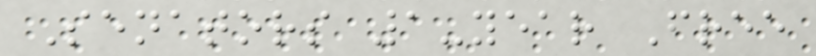Senators 1-year Free
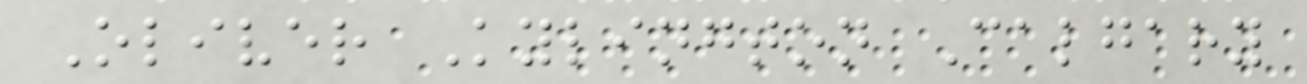Oliver Kylington Calgary
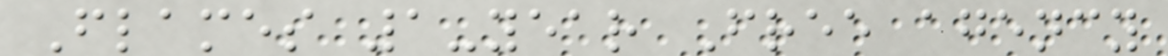Flames 1-year Free agency
